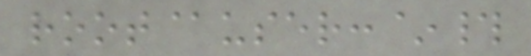root@user:~#
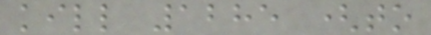kill 1285 (to
